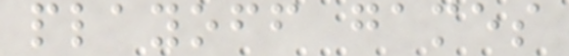playoff games
